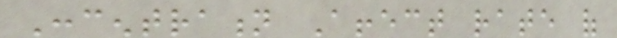Concentration Affect rate of
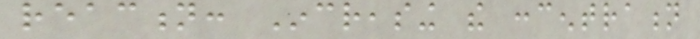reaction: Increasing the concentration
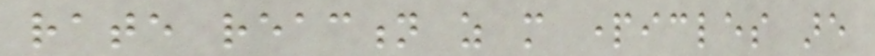rate reaction as more particles are
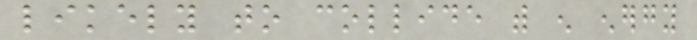likely to collide with enough energy
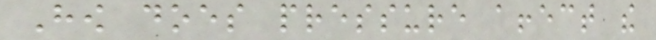How does pressure affect the
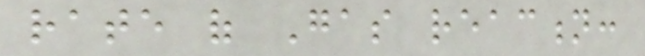rate of Gas reaction:
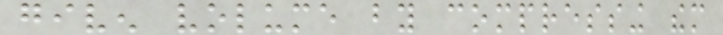given volume by compressing them
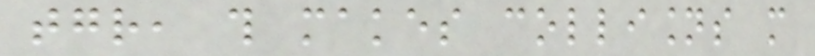together, this makes collisions more
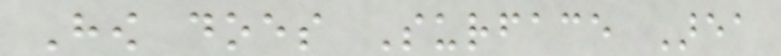How does Surface Area
